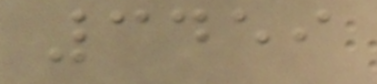3459
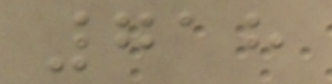718
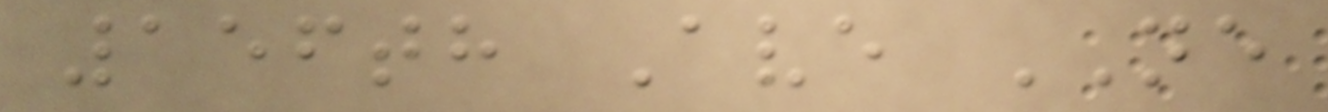156th Ave NE
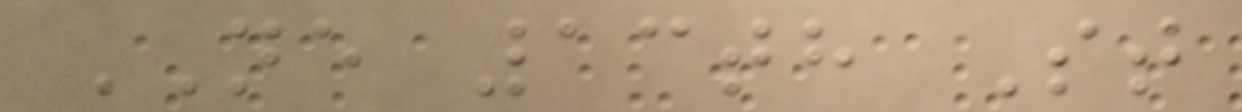NE 13th St
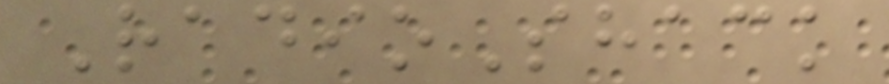RadioShack
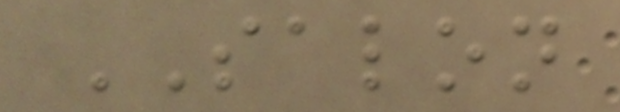SALON
